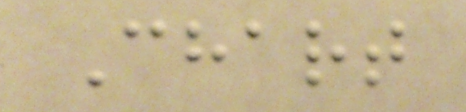Chart
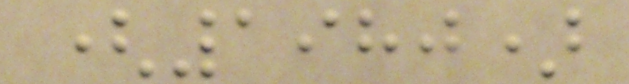(1980)
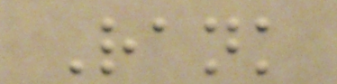Rank
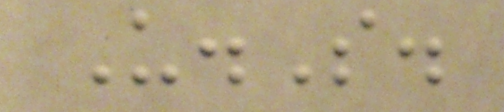U.S.
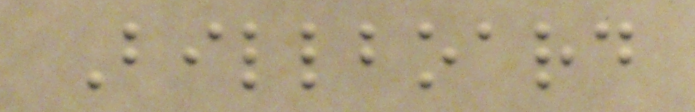Billboard
